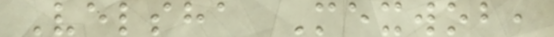Velsha Mexwob,
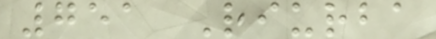751 Riurba
